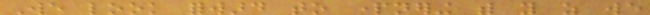We look forward to partnering with you as we
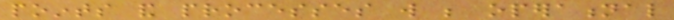points and processes will be operational
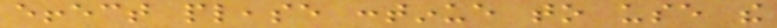effect please continue to use the
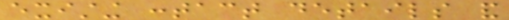existing contact details and
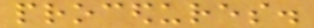procedures.
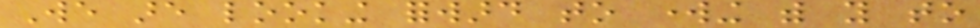We are looking forward to working with you to
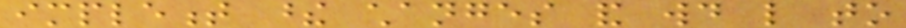implement these changes and would like to
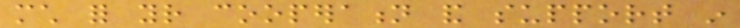much for your cooperation and support in
